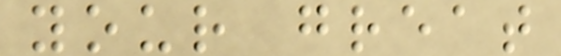your great
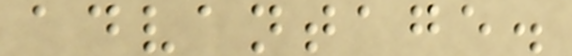advantage.
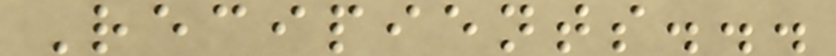Recipients...
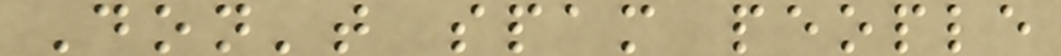Don't spam people
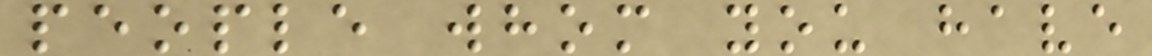people whom you have
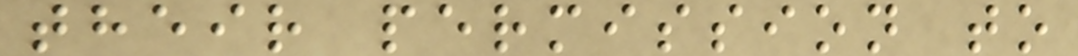their permission to
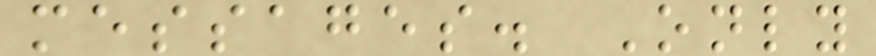messages. Only
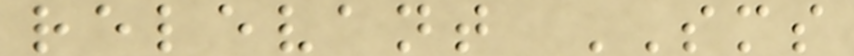relevant SMS
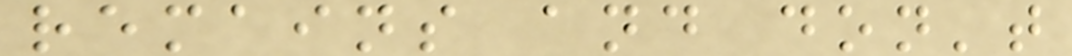remains and don't
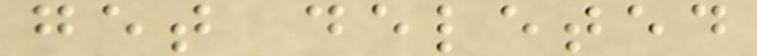get deleted
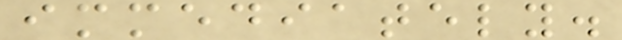immediately.
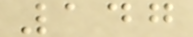147
